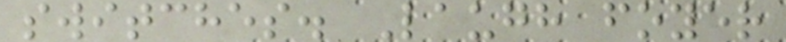switches. Laugh foyer
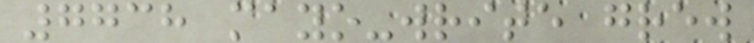7738 mayo-write grew
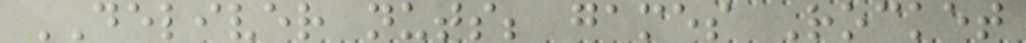DELIVER nuts; games Rocket
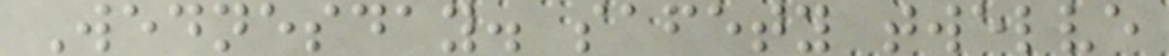Wednesday. safety twelve
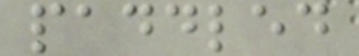paddled
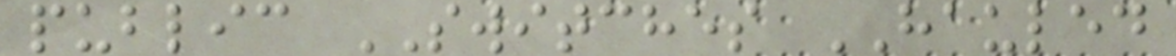public SWITCHES HAULED
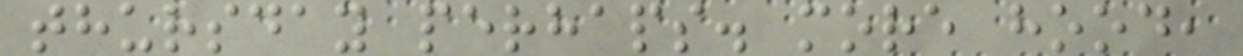thursday perhaps. more hood,
